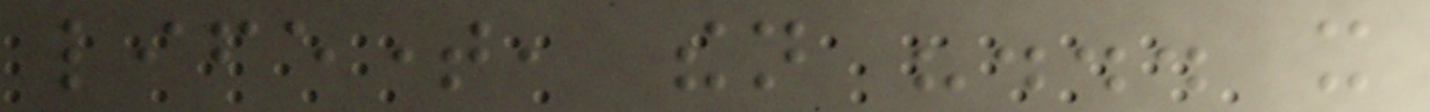lifetime, then "... it
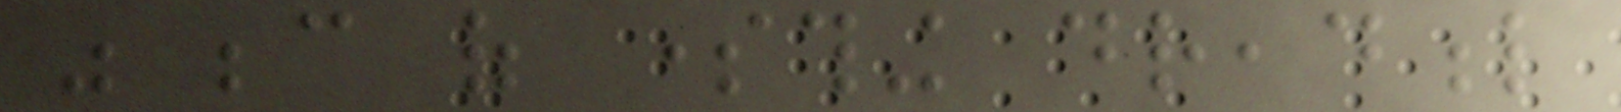was because of something dreadful
